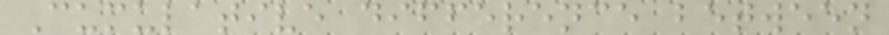Cumulative difference between
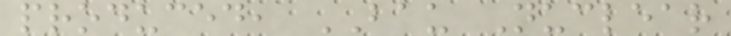produced, BAU Nuclear
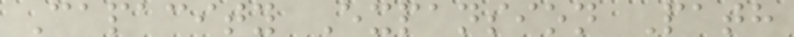Capacity Expansion Path
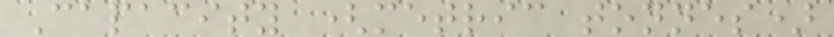Capacity (metric tonnes)
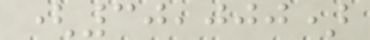(30,000)
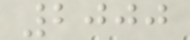2000
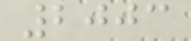2003
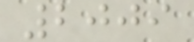2009
